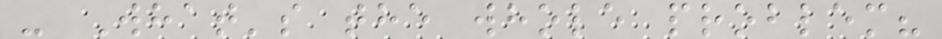- What's the whole problem?
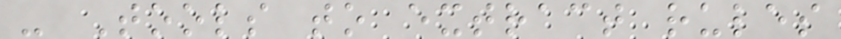- Tools to extract rules
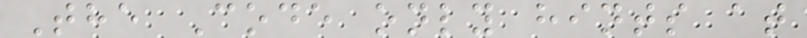The Code only hints at
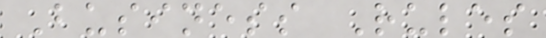Business Rules
